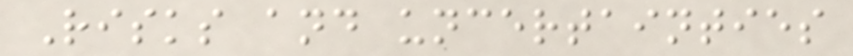Risks and uncertainties
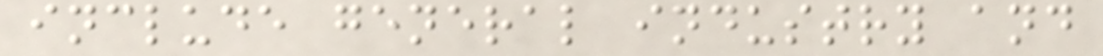include general industry and
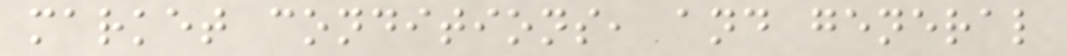market conditions, and general
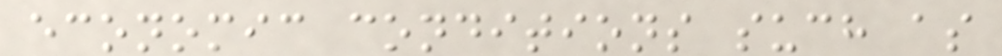economic conditions such as
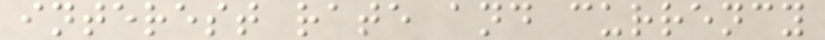interest rate and currency
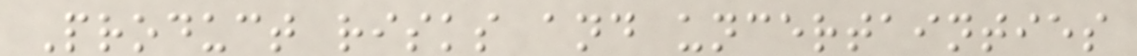Product risks and uncertainties
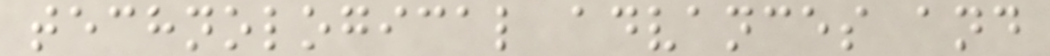technological advances and
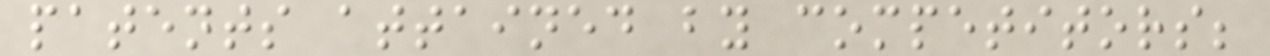patents attained by competitors;
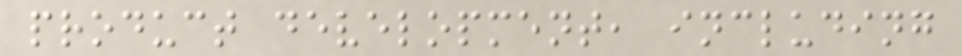product development, including
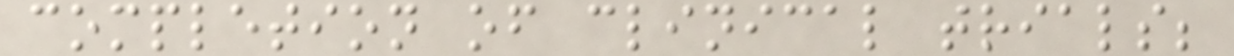completion of clinical trials;
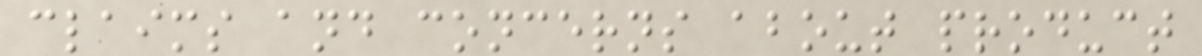claims and concerns about product
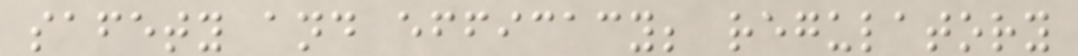safety and efficacy; regulatory
